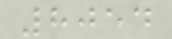8054
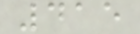415
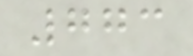773
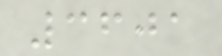3601
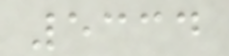5334
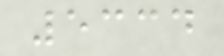5334
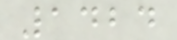1424
